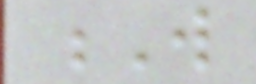W
